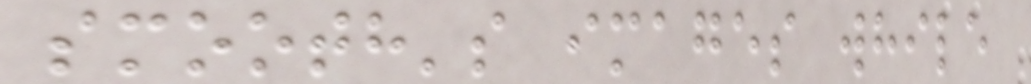smooth's images while
